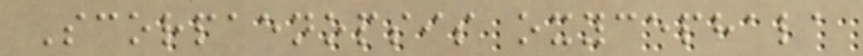Scorpaenopsis oxycephala
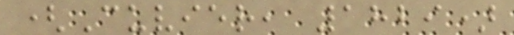(Cuvier, 1829)
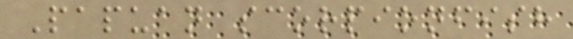Papuan scorpionfish
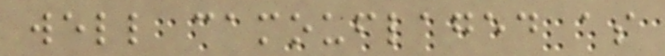well camouflaged as
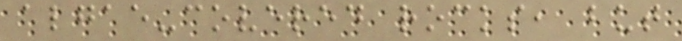algae-covered rocks, but
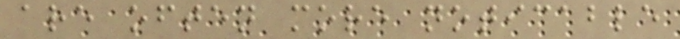are often more noticable
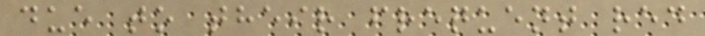due to their frequent red
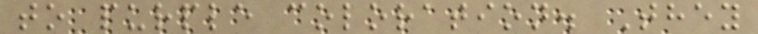to purple coloration. They
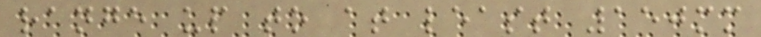range up to at least 150mm
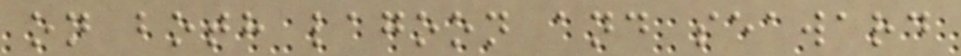on both lagoon and seaward
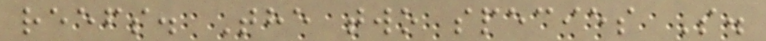reefs. The two species S.
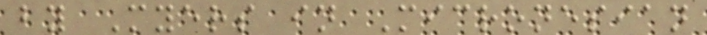by Myers in Micronesian
